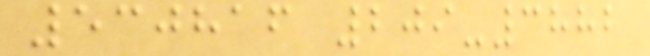530816 209-3882
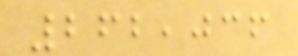262,036
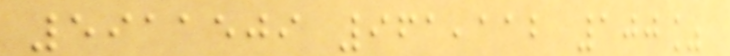5911509 961,112 100%
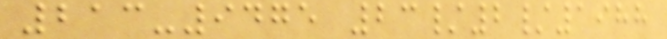213-9475 23/2/1988
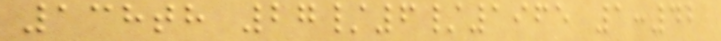138th 27/6/1965 1:42
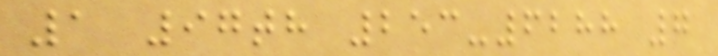1 97th 253-6288 7
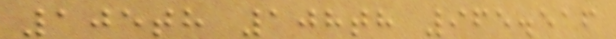105th 108th 965.516
